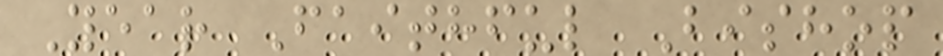Year Faithful Bishop
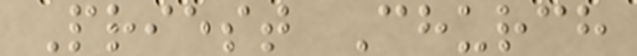Priest Church
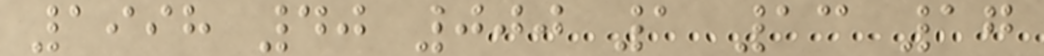1998 40 000 1 13 17
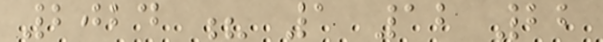2024 ? 1 12 22
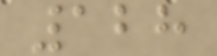128
